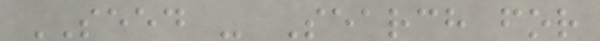SEED - Search for
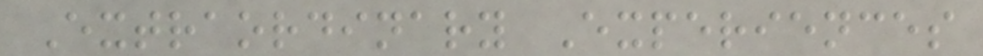Extraordinary Experiences
